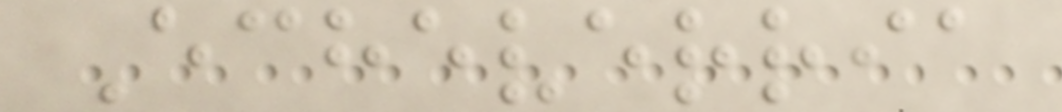Echeverria
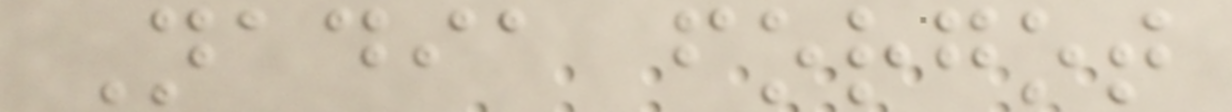Nadia forgot
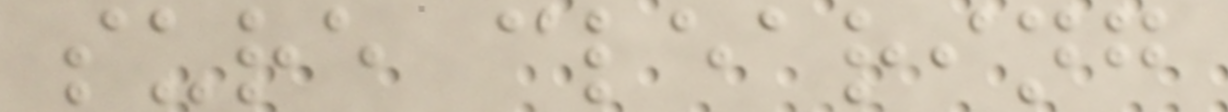sure clearing
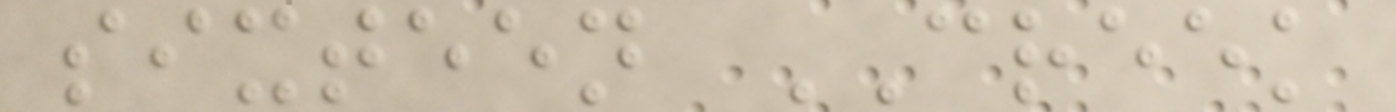sixteen CREEK
